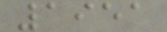1951
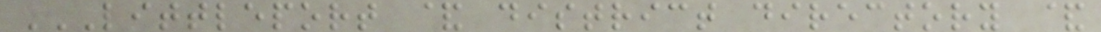LITTLEPORT & DISTRICT DIRECTORY &
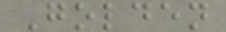Golden
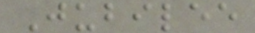Jubilee
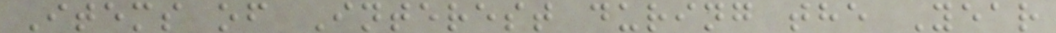Items of Interest during the Year
